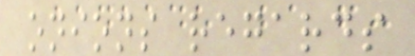onions regards
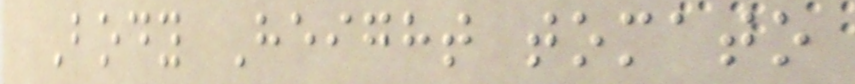Body Height tomato
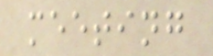meeting
